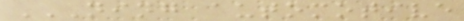NING AUTOMOTIVE
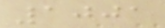1001
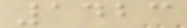1423
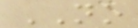NO
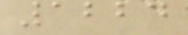1224
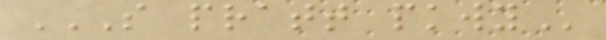S PRATT PKWY
